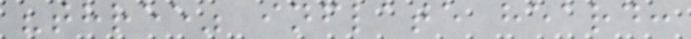"three" inflate heard:
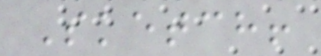Sketch!
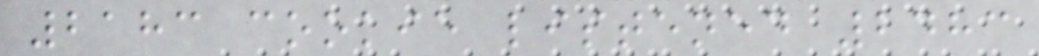2183 cookie listened 2483
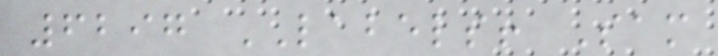6297 LABELS! Sam
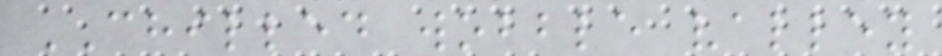CHILLED wobble valley
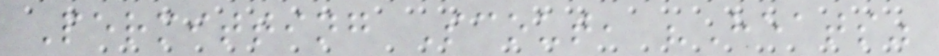Permitting Scout, "Heats"
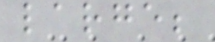large;
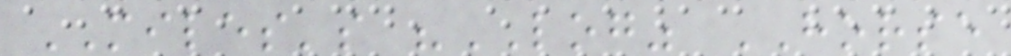MILES's "LOG" HORSE
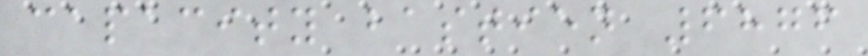capacity bastien 6876
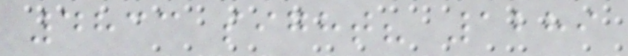4833 sight? 1289
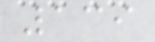139
